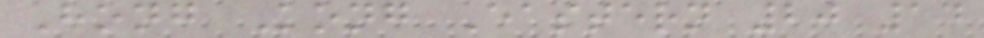Hong Kong Eastern 20 14
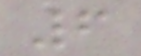6
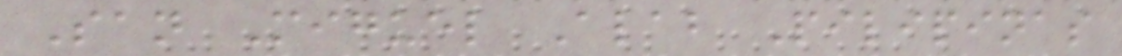San Miguel Alab Pilipinas
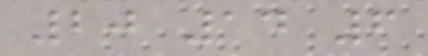20 14 6
